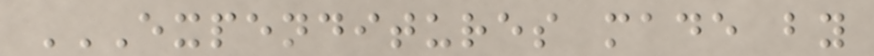EXPENDITURES MADE BY
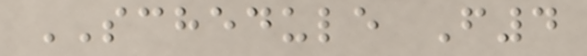SCHEDULE F4
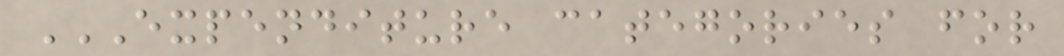EXPENDITURE CATEGORIES FOR
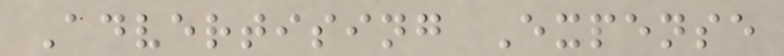Advertising Expense
